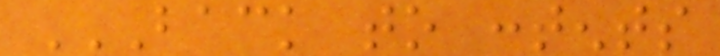BACK TO CONTENTS
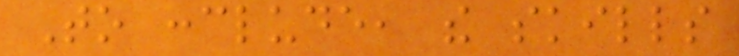To conclude, the skills
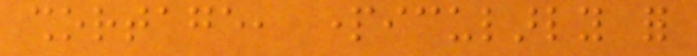shortage, particularly for
